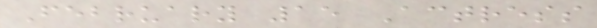February 15 Actress
